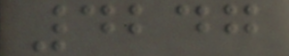4247
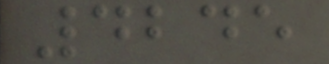4245
